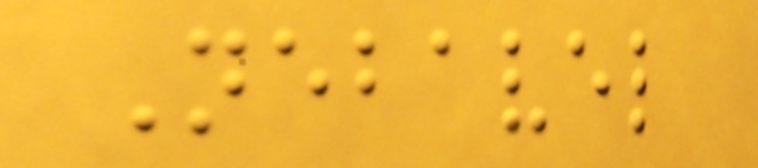Nebavel
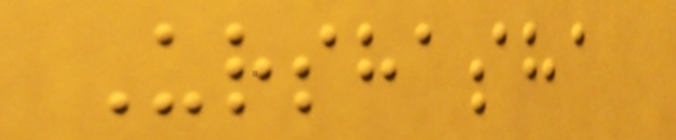Urshasha
